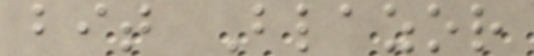bit Blazor
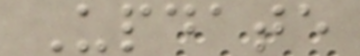Update
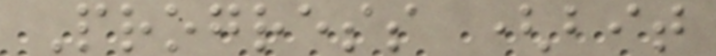Progress (bit
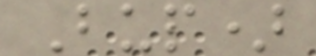Bup)
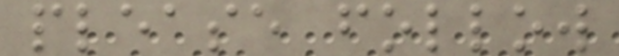please follow
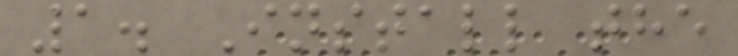1. Install the
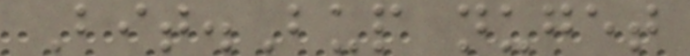Bit.Bup nuget
